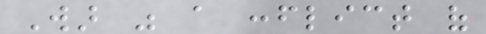War was a conflict of
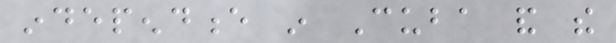independence in Cuba and the
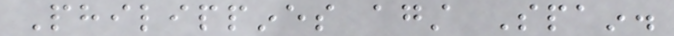Philippines against Spain.
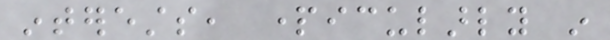interests, particularly in
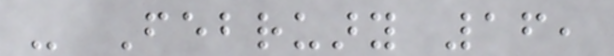- February 16,
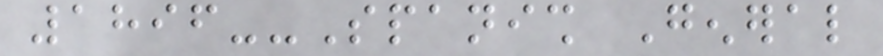1896--Spanish General
